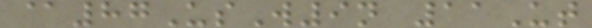@87UsW9n 11Ut
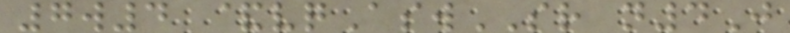7w4 &vqAswSR n4J
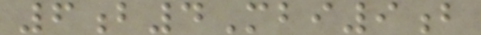6b4Mbi9b
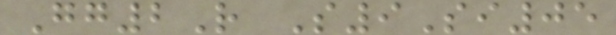Gg2R S9Si05
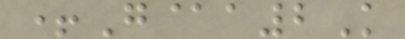+G@a2K
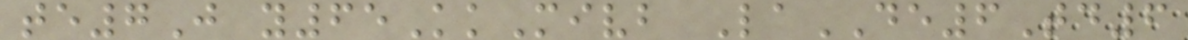te7J y65KkMivb LaDE6Td6
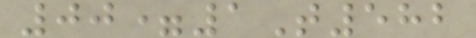00=1T582
